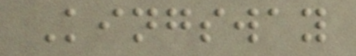Kingsway
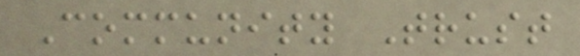Community Trust
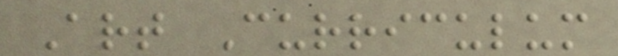Art Curriculum
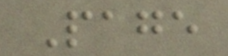Page
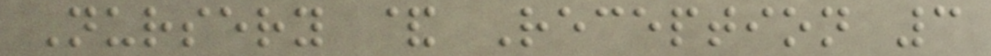Nursery & Reception 3
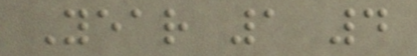Year 1 4
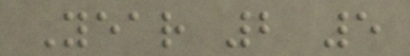Year 2 5
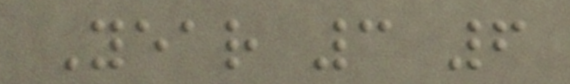Year 3 6
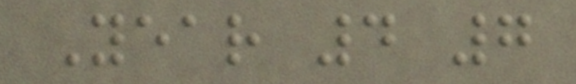Year 4 7
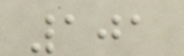101
